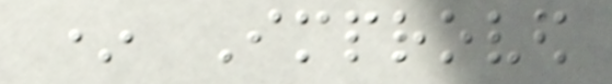* Improved
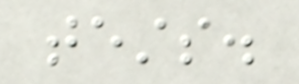tests.
